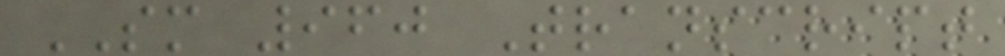SM 960 Transcript
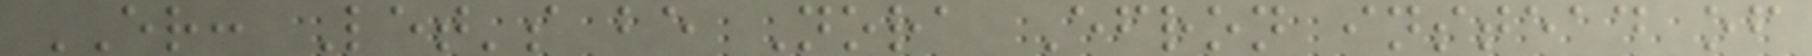ER: Let's be Nora Efron instead of
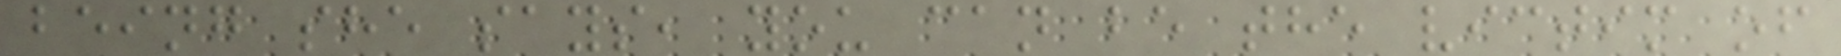being she says, you can be the victim of
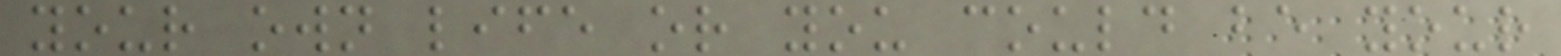your own life or you could be your
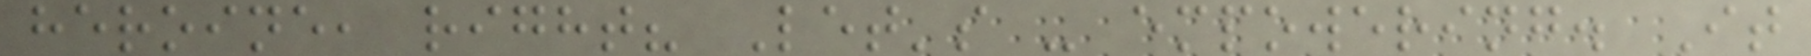heroine, right? Let's - empowering. It
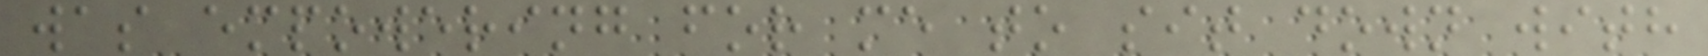was empowering for me to sit down with
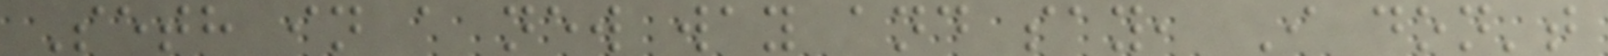Seth in a new way and say, I don't
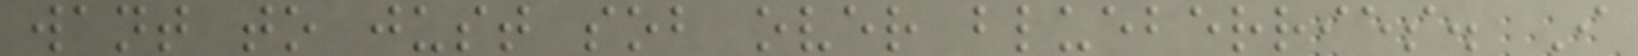want to just sob over blueberries. I
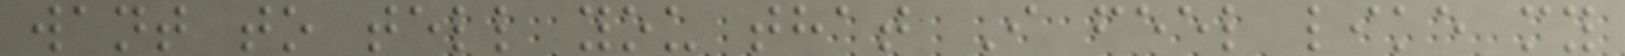want to tell you that I feel like my
